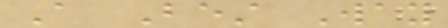A Best Way
